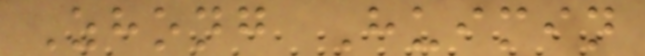Zhong Huimin
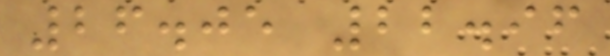26.05 22.96
